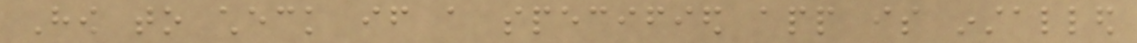How to check if a specified app is installed
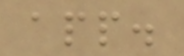app.
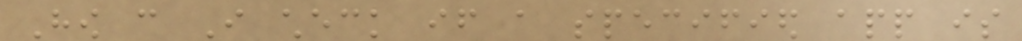How can I check if a specified app is
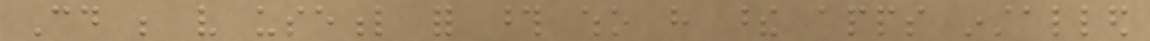Could be very useful for those who have these apps installed
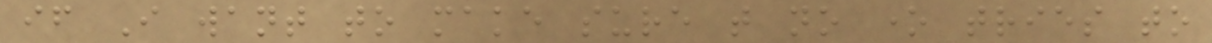if I want to make sure that no one tries to
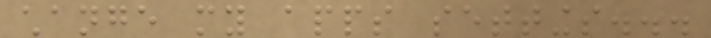change my apps settings...
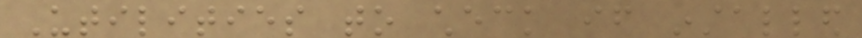Utilities to check if installed
